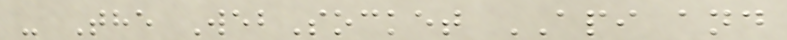- The WebSocket API and
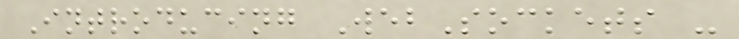Introducing WebSockets -
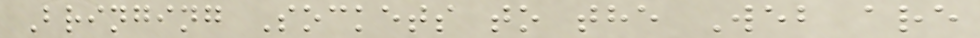Bringing Sockets to the Web are
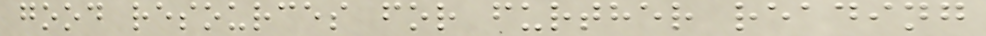good resources for further reading
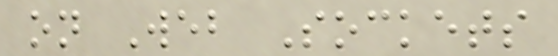on Web Sockets
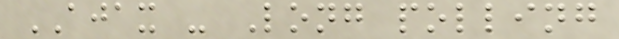AJAX - Long polling
